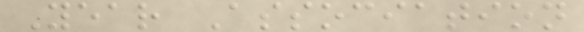Year Association
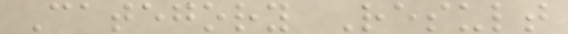Category Result
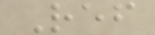Ref
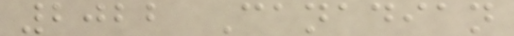2022 Canadian
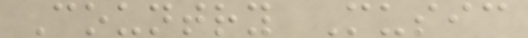Country Music
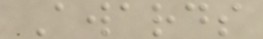Awards
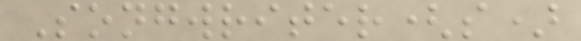Songwriter(s)
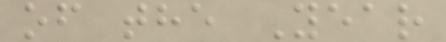of the Year
